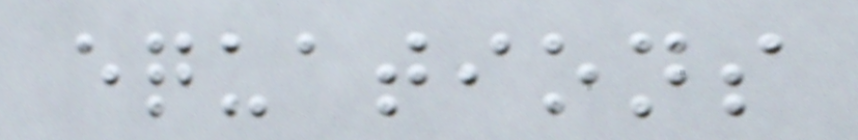equations
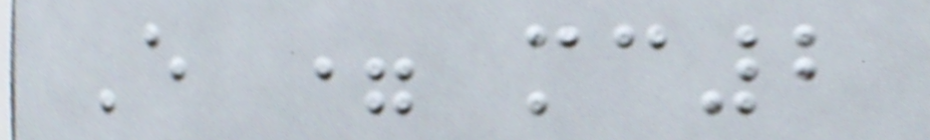E = mc2
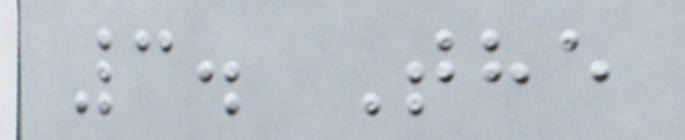3. The
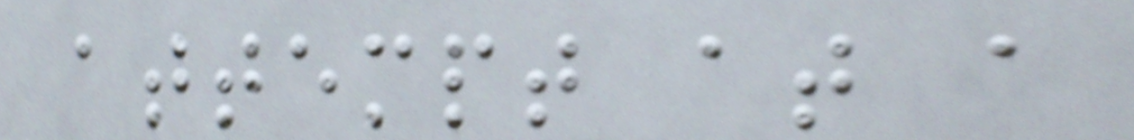attempt at a
